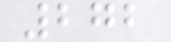272
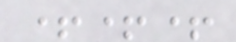+++
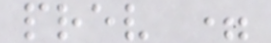prev =
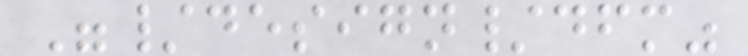"/design/dfm"
